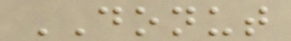DONUT
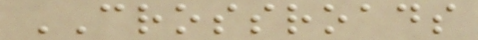CROSSROADS
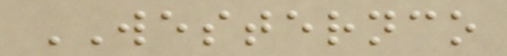WESTERNCO
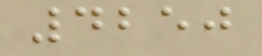4250
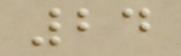24
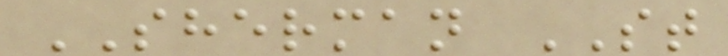SHERMAN ST
